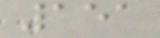151
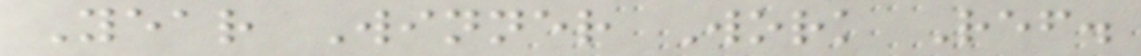Year Winner Work Ref.
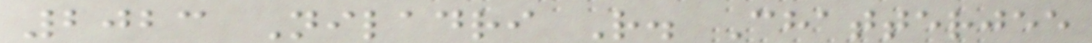2023 Niladri R. Chatterjee
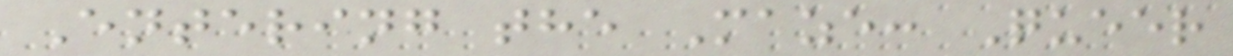Entering the Maze: Queer
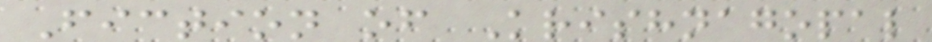Fiction of Krishnagopal
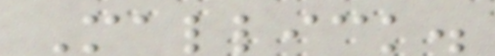Mallick.
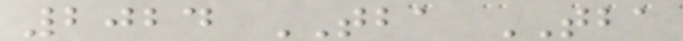2024 TBA TBA
